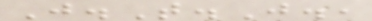J.T.J.,
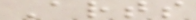Arts
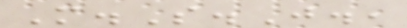M.S.J.,
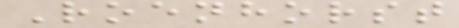Roenhorst
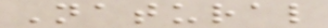Natural
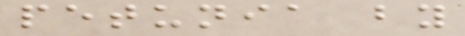petunia by
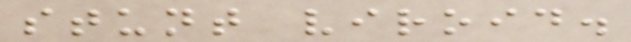stunt viroid.
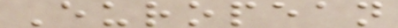European
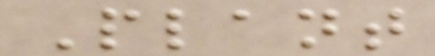Plant
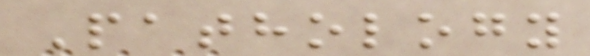Pathology
